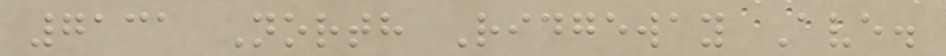7131 North Ridgeway Ave.
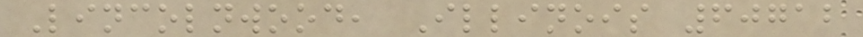Lincolnwood, Illinois 60712
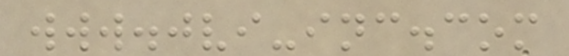www.jvi-inc.com
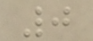0
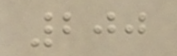200
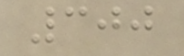300
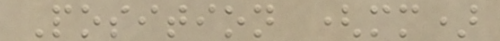Position (mm)
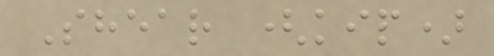Shear (kip)
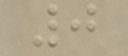0
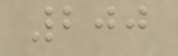200
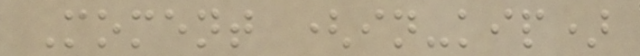Moment (in-kip)
